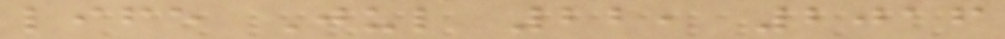life Jul 22, 2016
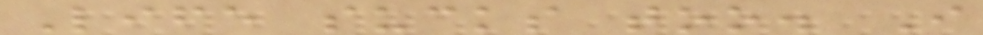Life sucks too. I
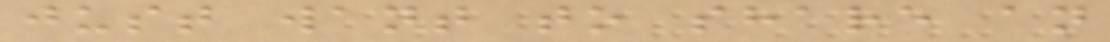just want to share an
